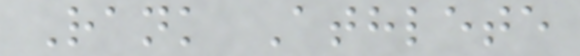Rank Athlete
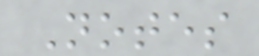Notes
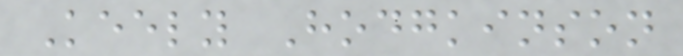Keely Hodgkinson
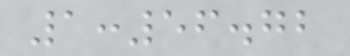1:56.72
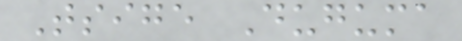Tsige Duguma
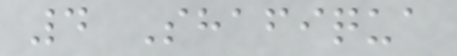4 Shafiqua
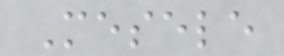Mesele
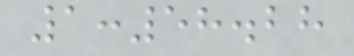1:58.28
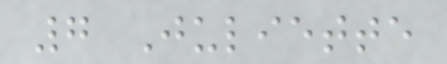7 Juliette
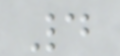4
